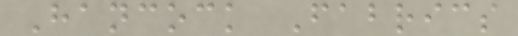Hancock Fabrics
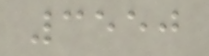3550
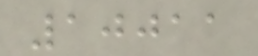10011
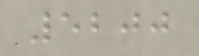5200
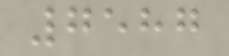7587
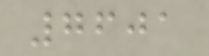7601
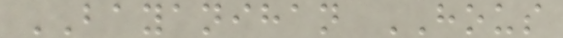BAYANIHAN HOUS
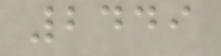2449
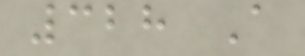328 A
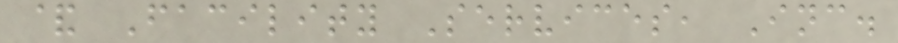& Facility Services, Inc.
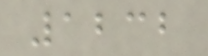1232
